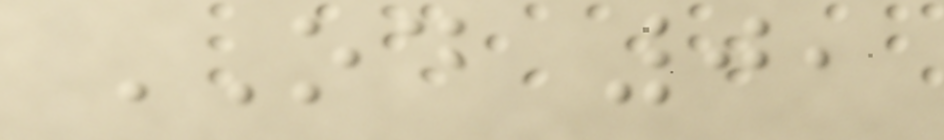OD 0,
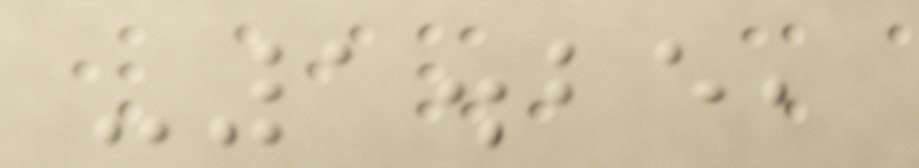-1.25,
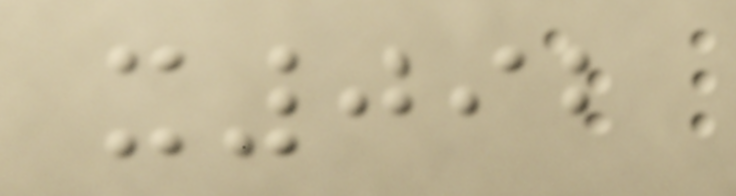x092
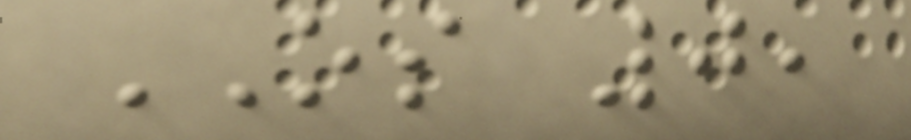OS 0,
